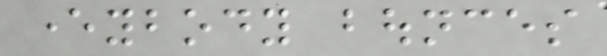everybody bounces
